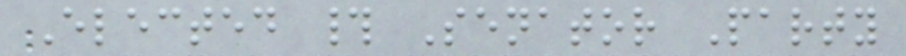Elected # Senator Party
